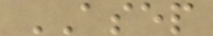ASEP
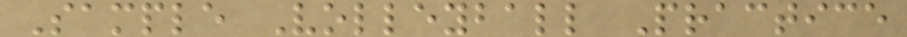Sample Volleyball Practice
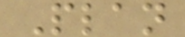Plan
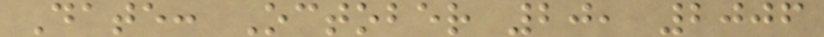Date: October 20, 2006
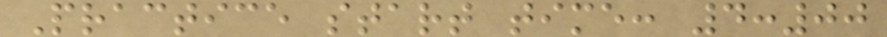Practice start time: 4:00
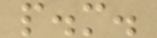p.m.
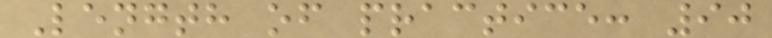Length of practice: 90
